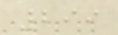299
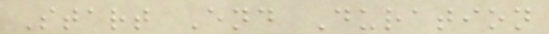Start End Duration
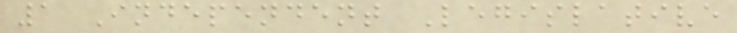1 Independent Legislative
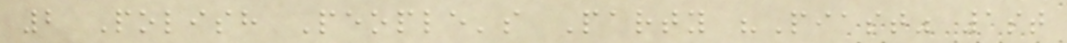2 Polish People's Party "Piast" 1st
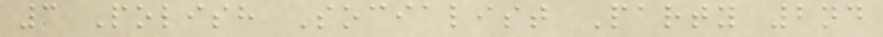3 Polish Socialist Party 2nd
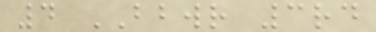4 BBWR 3rd
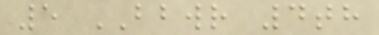5 BBWR 4th
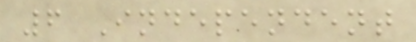6 Independent
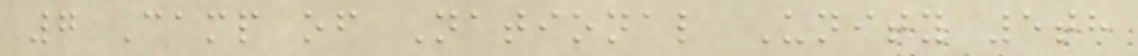7 Camp of National Unity 5th
